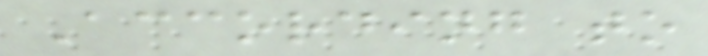According to
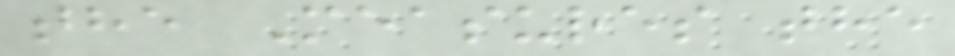the Measures the
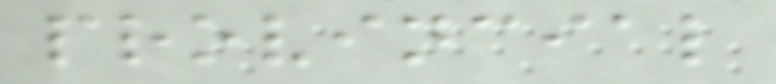provincial
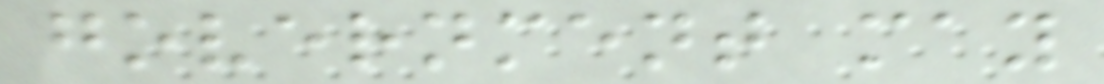government may
